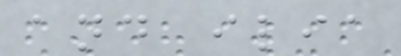and ilia
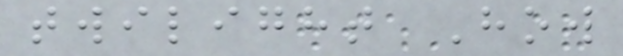twilight How
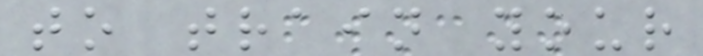to train your
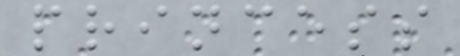princess
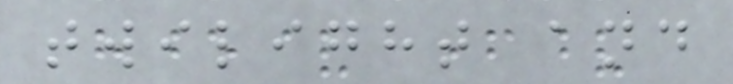twilight and
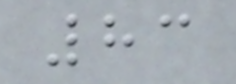83
